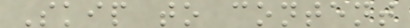Skip to content
